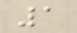1
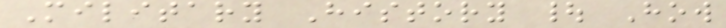Military History | How
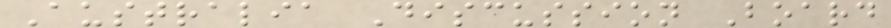Australia Discussion Board
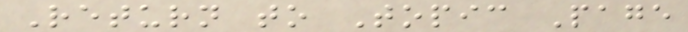Return to Topic Page
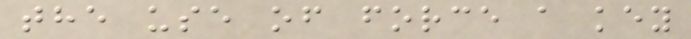the use of force a key
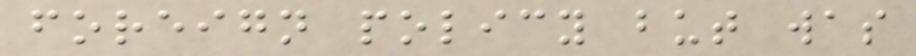foreign policy but was
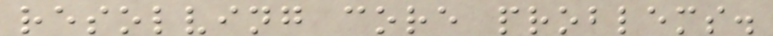resolving core problems.
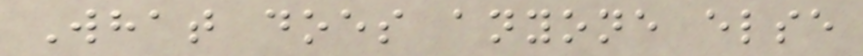What does anyone else
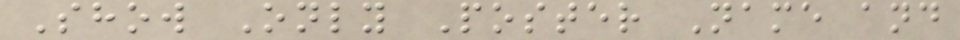Show Only Poster Name and
